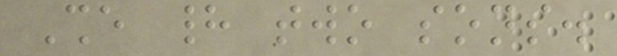She had two sons.
